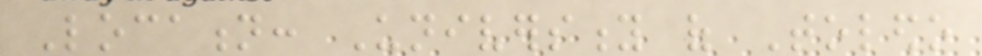Location: University of Toledo
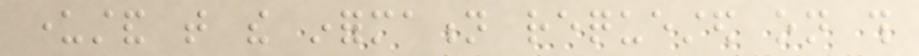understand that the information requested on this
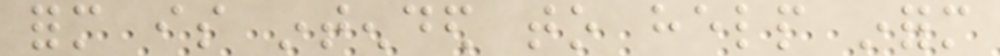form is intended to help inform
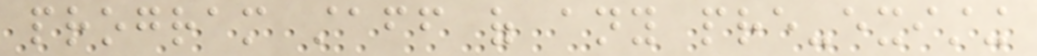program staff of any pre-existing
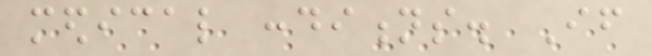medical conditions. If
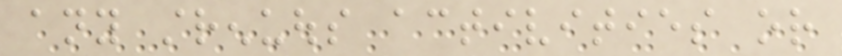any strenuous activities or
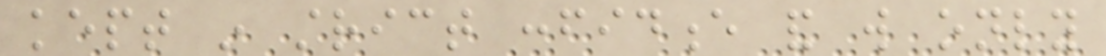kept in strict confidence and will only
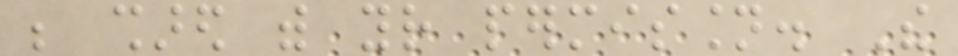be shared with your permission. The
